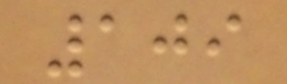109
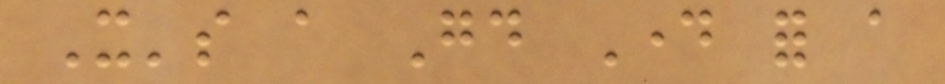It's a Good Day for a
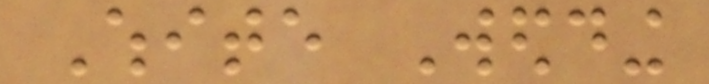White Wedding
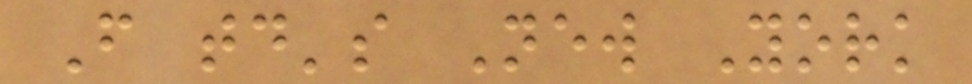From today's New York
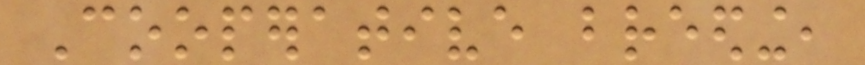Cooperative breeding,
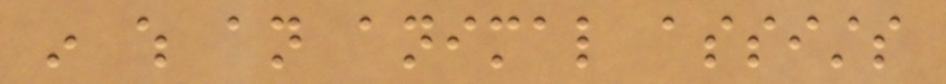in which an animal assists
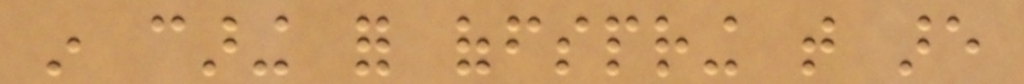in caring for offspring that are
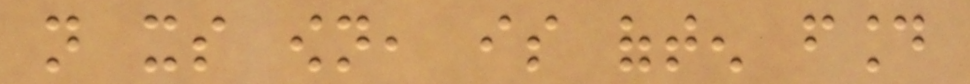not its own, is often found
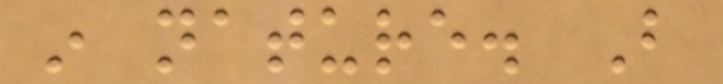in nature. But
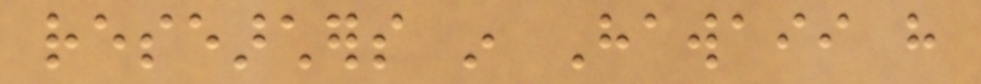researchers in Hawaii have
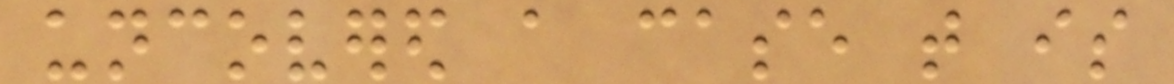uncovered a case that is
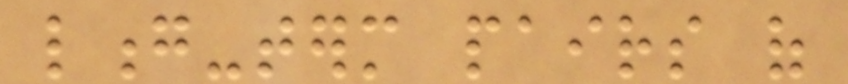long-term pairs of
